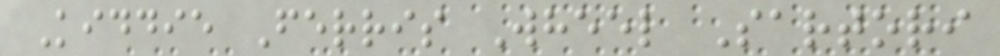Kiddie Ferris Wheel Sartori
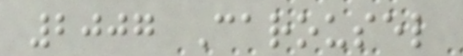2007 Carousel
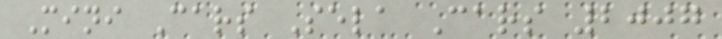Mini Cars Sela Cars 2007
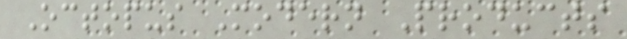Octopus Modern Products
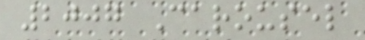2007 Carousel
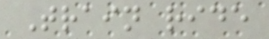Train ride
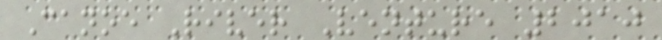Canoe River Venture 2010
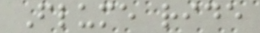Flume ride
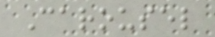Carousel
